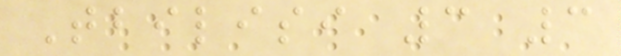Tbilisi 3 3
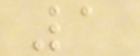1
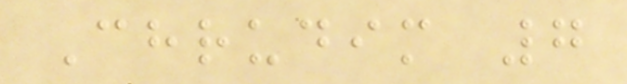Chrudim 7
